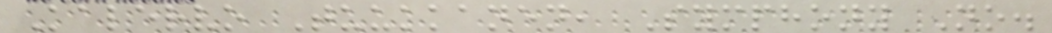Kalervo Tuukkanen, Symphony No.
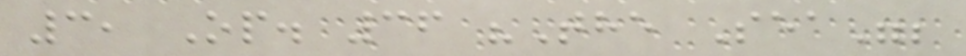3, Op. 36 "The Sea";
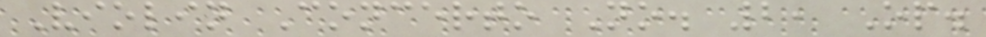Violin Concerto No. 2, Op.
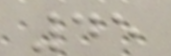45
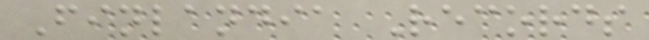Finlandia Records
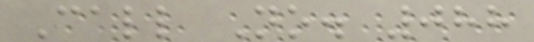Call No. 088
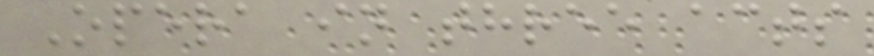Opera in three acts
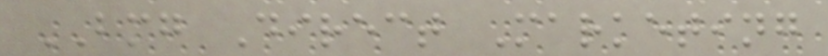BMG Direct Marketing
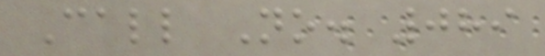Call No. 089
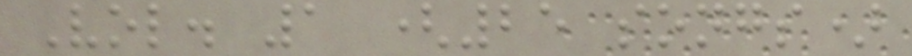Vol. 1 (25 songs)
